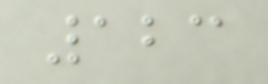123
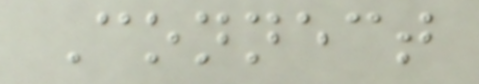Connect
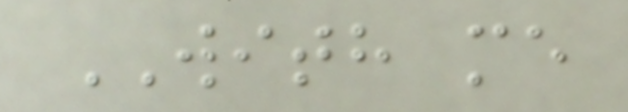WITH me
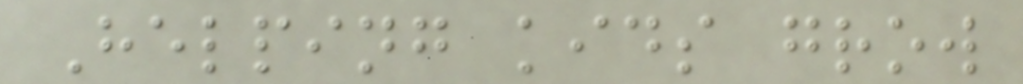Helping kids grow
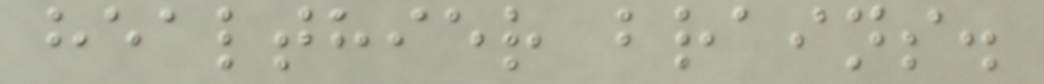healthier brains.
